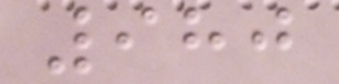980
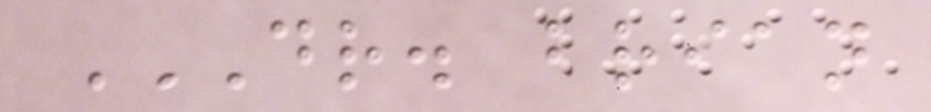DR. BRIAN
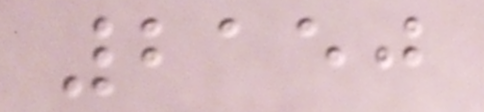2150
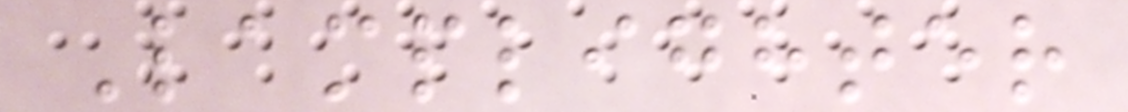Lamplighter
